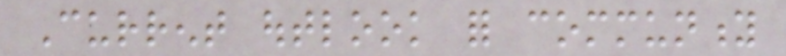Current outlook for community
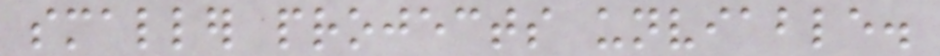smaller projects unviable.
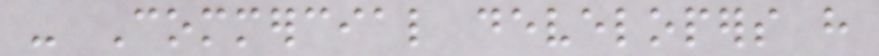- Commercial developers have
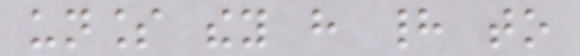unless they have had to
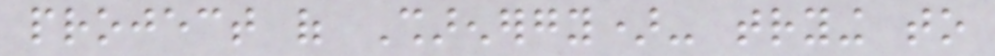project of Sharenergy)- trying to
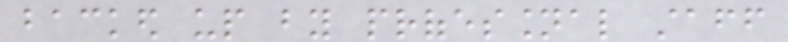backed up by professional staff
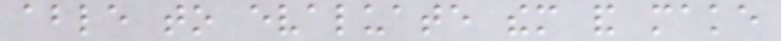able to evaluate them and make
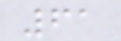61
